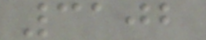3102
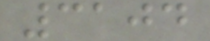3104
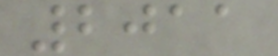2011
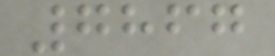7867
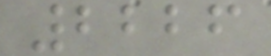2226
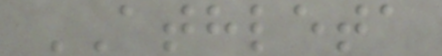ATHLETA
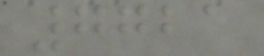7721
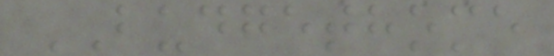BUDGETHOME
